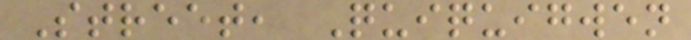Street, Quiquigwen
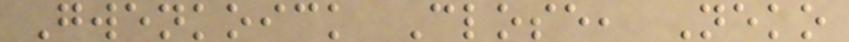Gwenkoick Close, Neko
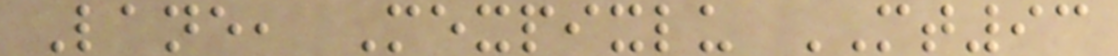Lane, Mexpixlu MT93
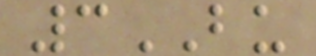3BU
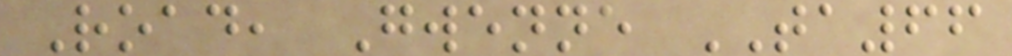Road, Gwenne TA66
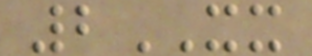2XX
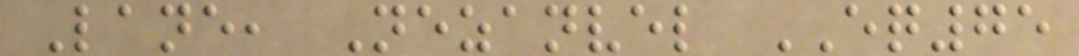Lane, Nezanvel EQ75
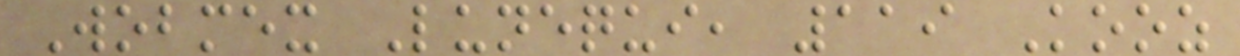Wobmex Lunequi, 119 Kooz
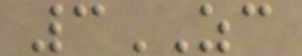3ZC
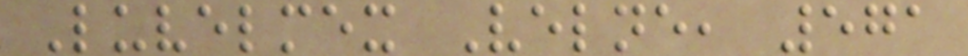Luvelmex Velne, 571
